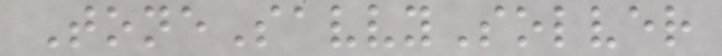ToneSavvySolver
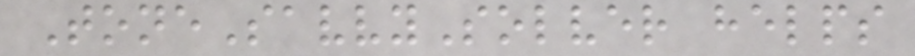ToneSavvySolver helps
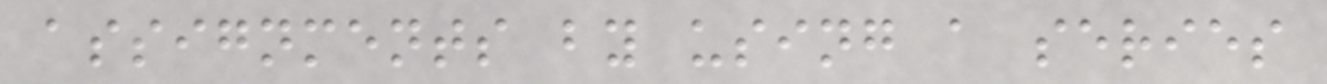assignments by using a series
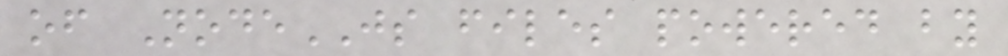of NodeJS files powered by
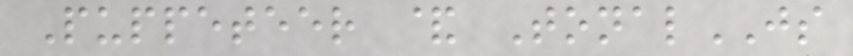Puppeteer & TonalJS
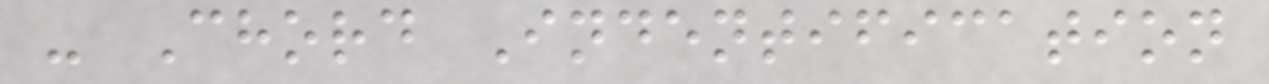- Chord Indentification
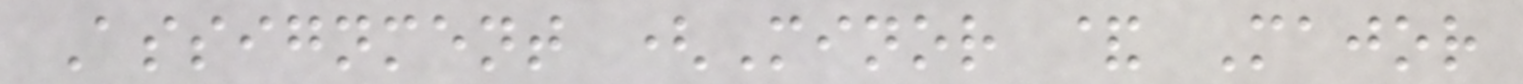Assignment (Minor & Major
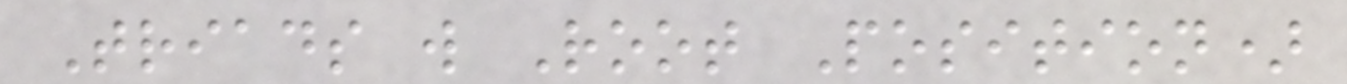Triads w Root Position)
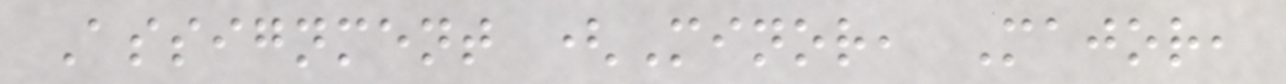Assignment (Minor, Major,
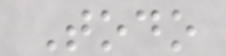Todo
